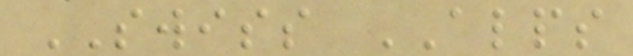SWISS ALPS
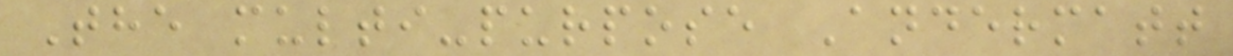The multi-purpose Andermatt
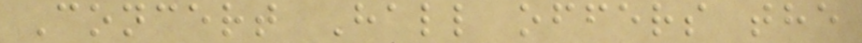Concert Hall offers the
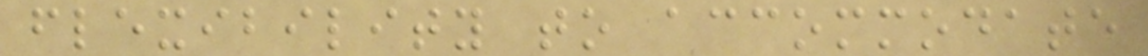flexibility to accommodate
